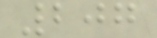207
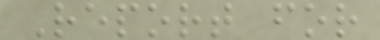Report for
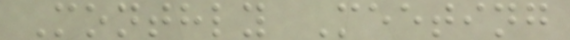Monthly Meeting
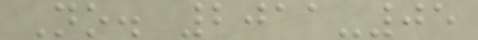No. 2011-05
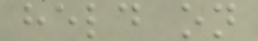held on
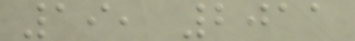19, 2011
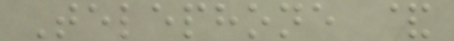Telephone &
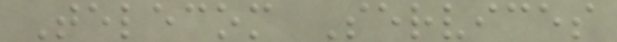Telecom Services
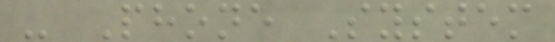- Phone System
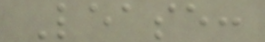Lease:
